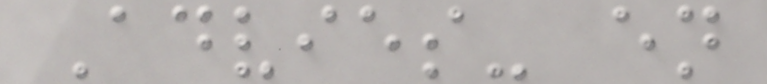Advies- en
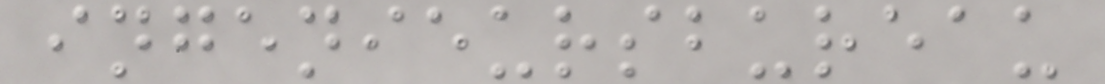ingenieursbureau
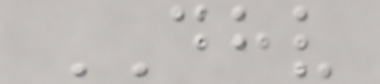DHV
